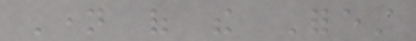Name of the Forest
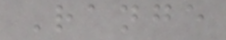Range
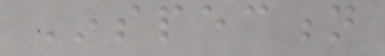Inspection
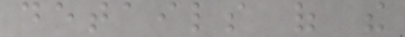details of the
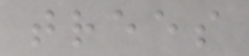trees
